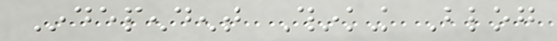Independent Thinking Blog
